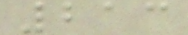213
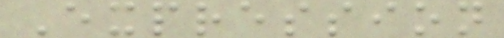Expression
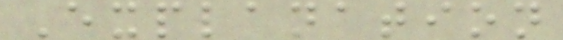Explanation
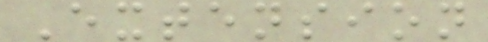Extension
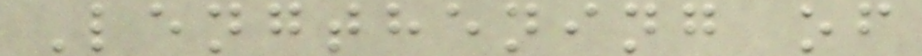Lengthening of
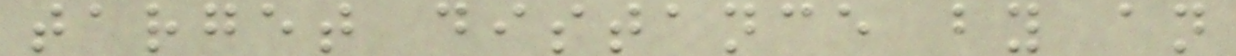target distance by an
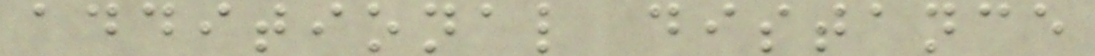additional distance
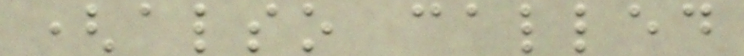(also called
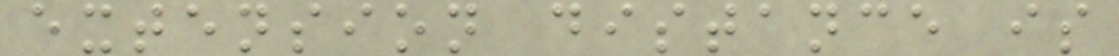extension distance is
